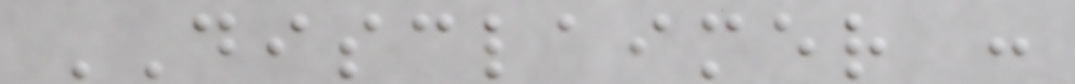DISCLAIMER :
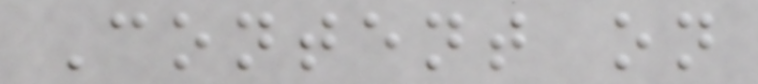Content on
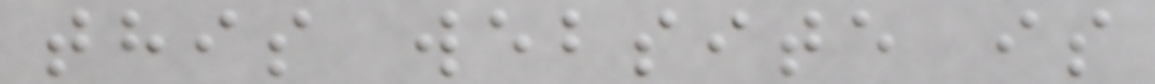this website is
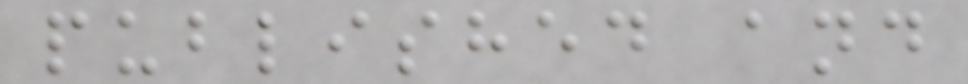published and
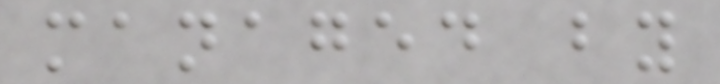managed by
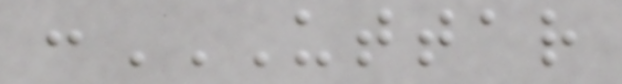:UTTAR
